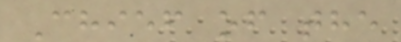Chief of the
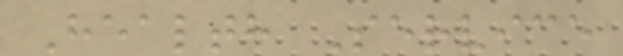Health Service
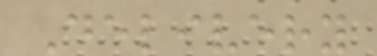Delivery
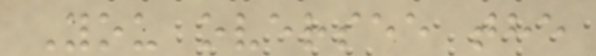You oversee the
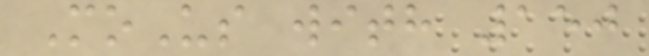MoUs with 150
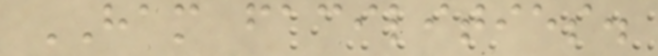HAM facilities.
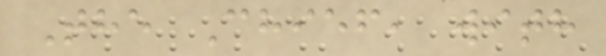The Chief, with
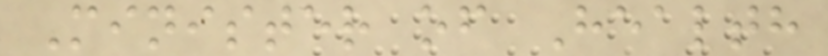Minister of Health
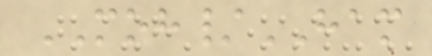MOH/HAM
